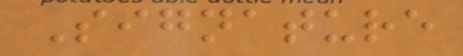Signature
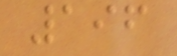196
